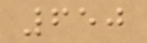650
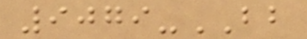9079-BB
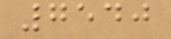7540
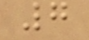7
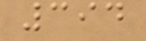394
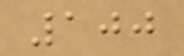100
